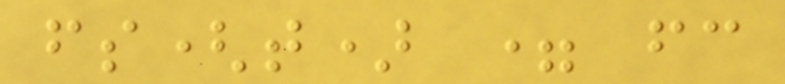fs(t) = fc
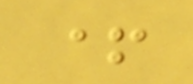+
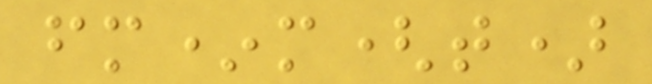fm*m(t)
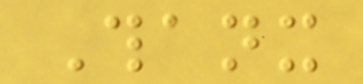Thanx
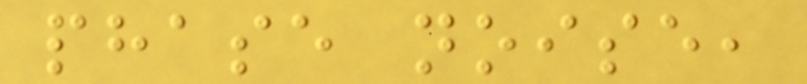phase noise,
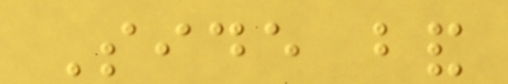Side band
